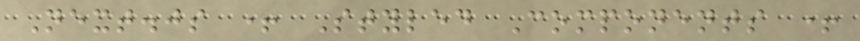Next.js + Styled Components +
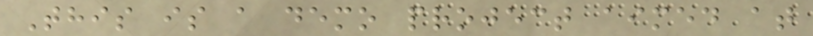This is a demo project aimed at
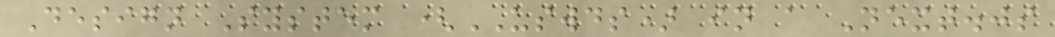Design System (USWDS) in a Next.js
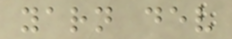yarn dev
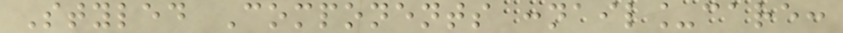Styled Components :nail_care:
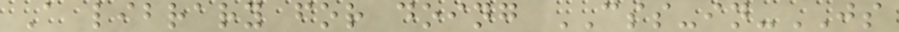A library for doing CSS-in-JS
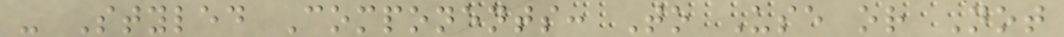- Styled Components: To Use or Not
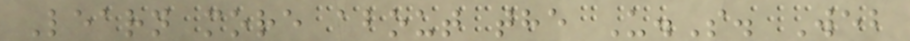Learn more about the U.S. Web
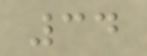34
